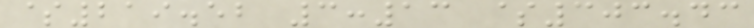$219.52 3:13 $303.43
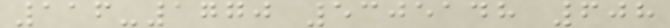116-1770 5305148 608
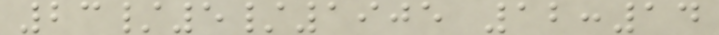23/5/1905 12:14
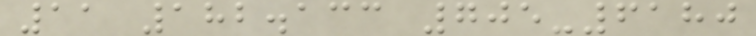11 182.133 705-6180
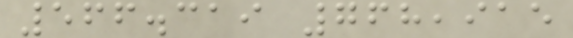566.319 768,915
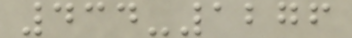434-1276
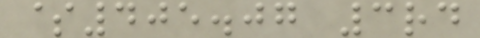$405.07 3rd
